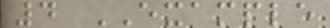4 EXAMPLE
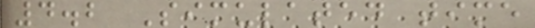4.2 Simulated time
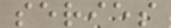series
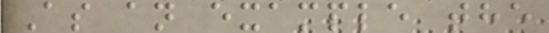As an example the
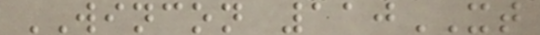WINCON 110XT
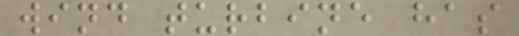wind turbine has
